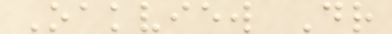Oakview Dr
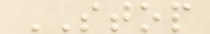STOP
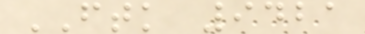FTK 9421
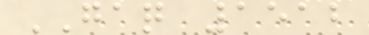GAQ 1512
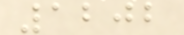1202
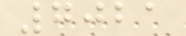7021
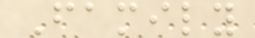Family
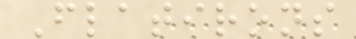Flatirons
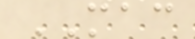MAC
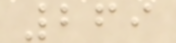269
